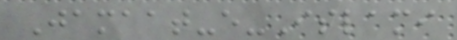Jamaat-e-Islami
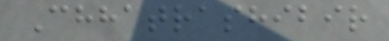Chhatrashibir
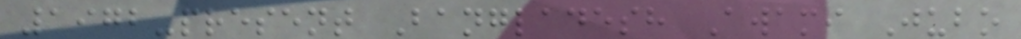1972-present Bangladesh Awami Jubo
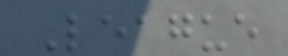League
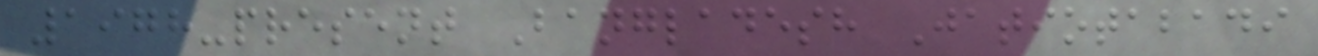1978-present Bangladesh Jatiotabadi
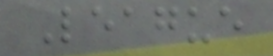League
